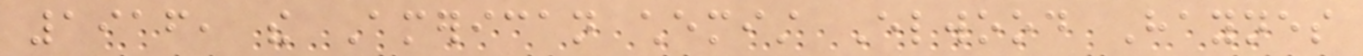1916, the American chemist Elwood Haynes
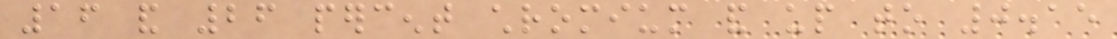16 and 26 percent chromium and up to 0.15
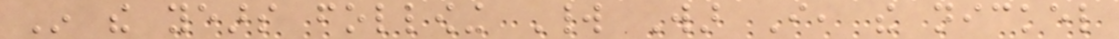In the years following World War I, the nickel
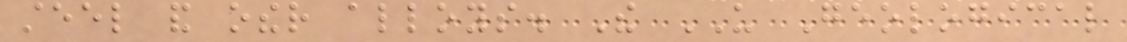steel and other alloys. The US Geological
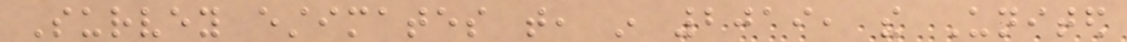Survey estimates that, in 2019, the United
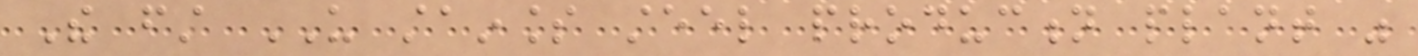The first US stainless steel production plant was
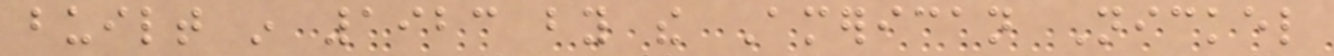built in 1923 by the American Nickel
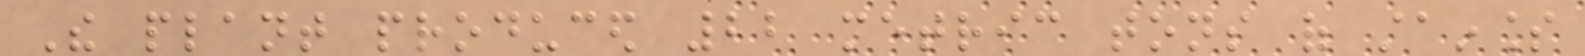The plant produced 22 metric tons of stainless
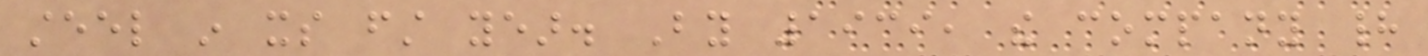steel in its first year. By 1939, the company had
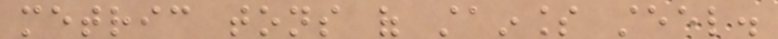metric tons of stainless steel.
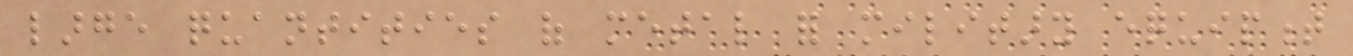large quantities of metal for military equipment
